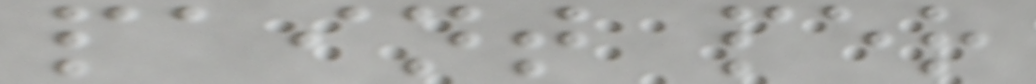paint per
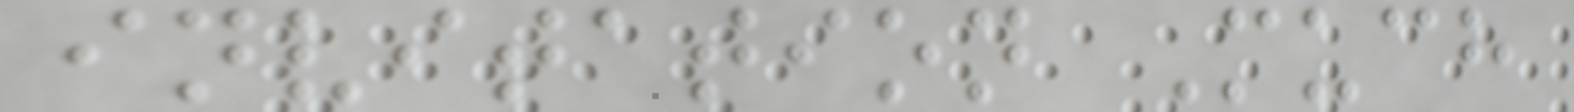invitation Much
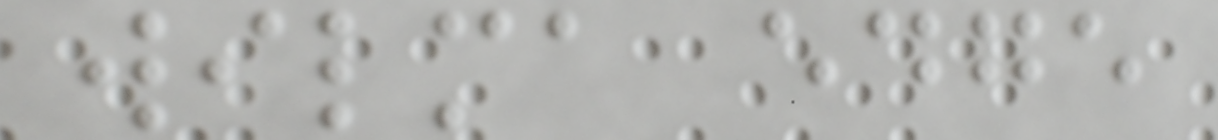wilma edge
